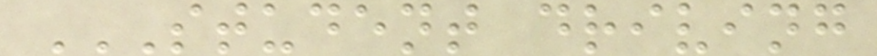STUDENT DRIVING
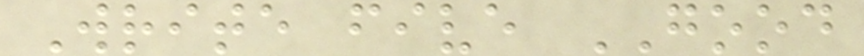Write five GOOD
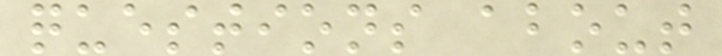questions about
